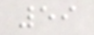59
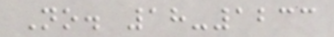No. 18-1233
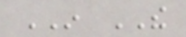IN THE
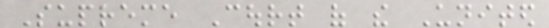Supreme Court of the United
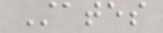States
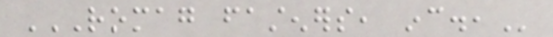ROMAG FASTENERS, INC.,
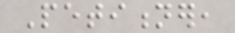Petitioner,
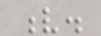v.
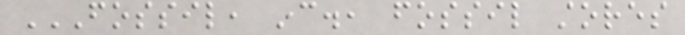FOSSIL, INC., FOSSIL STORES
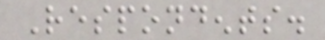Respondents.
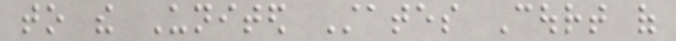to the United States Court of
